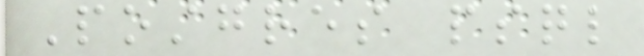Postgres psql
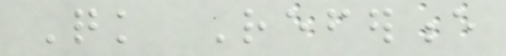Quick Reference
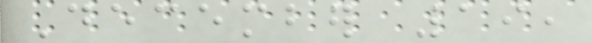December 19,
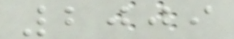2009
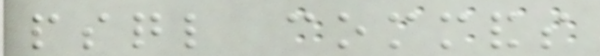psql commands
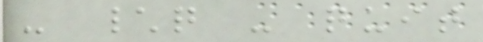- \q - quit
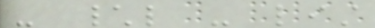- \l - list
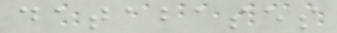databases
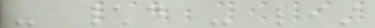- \d - list
